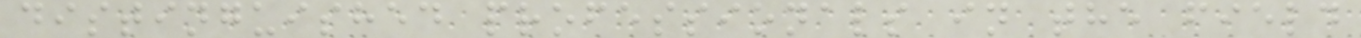distinguished professionals in the field
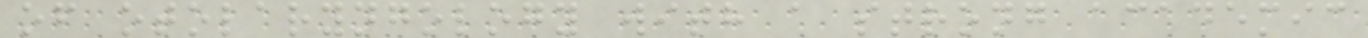of otolaryngology with a strong academic
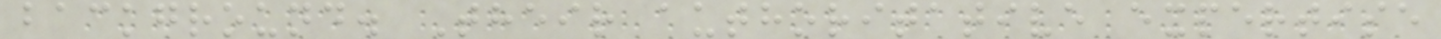background. Their authoritative expertise
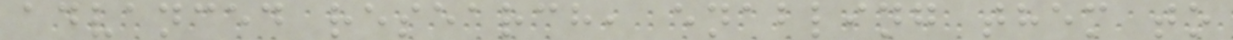advanced research, enabling them to
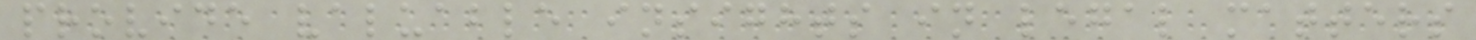provide valuable insights in legal matters
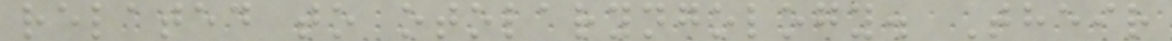related to otolaryngology. Their
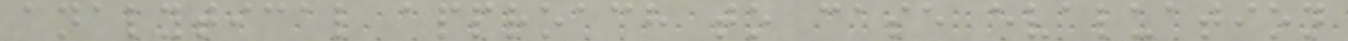analytical approach to case evaluation
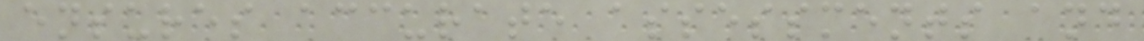ensures accurate assessments and
